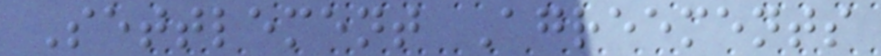Settlement Agreements
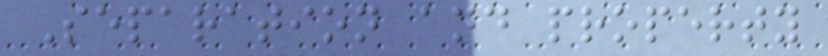Separation and property
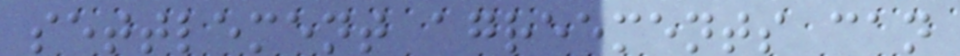settlement agreements can
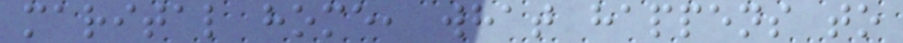marital home, what happens to
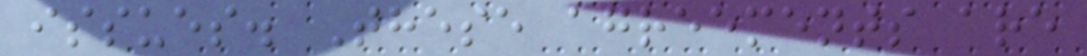issues. These agreements are
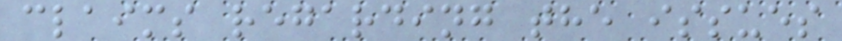claims regarding the issues
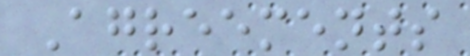Agreements
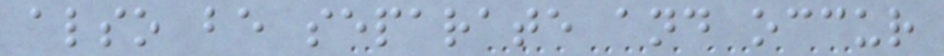also be separate and occur
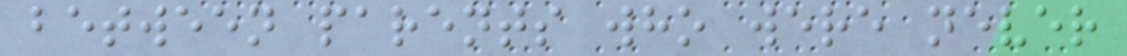between parents who were never
